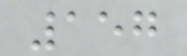157
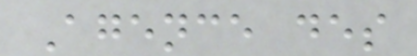Agence des
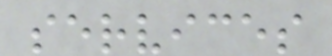services
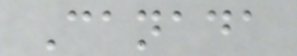Canada
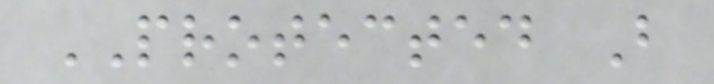PROTECTED B
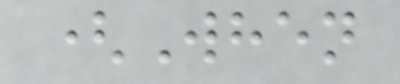(When
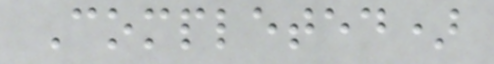Completed)
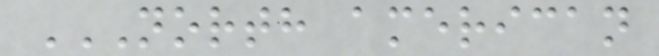NORTH AMERICAN
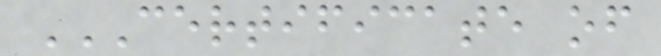CERTIFICATE OF
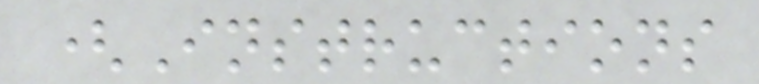(Instructions
